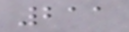211
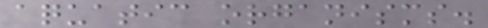aquatic organisms.
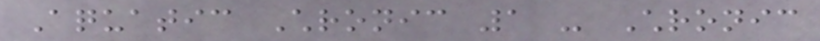Aquatic Chronic 1 - Chronic
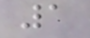1
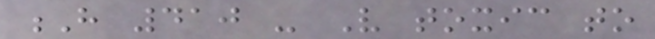H 410 - Very toxic to
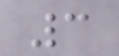3
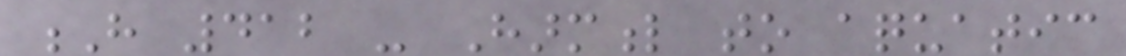H 412 - Harmful to aquatic
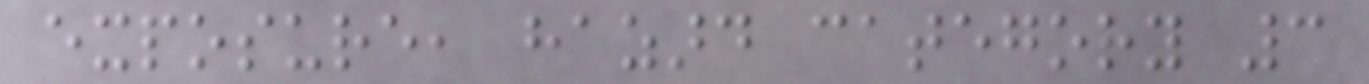exposure, hazard category 3
